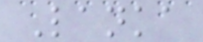Lanka
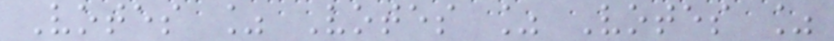Votes % Votes % Votes %
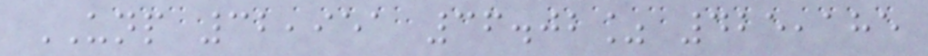UNP 32,951 36.02% 425,185
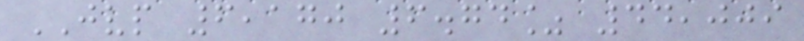JVP 6,170 6.74% 44,009
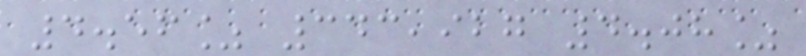4.56% 343,927 4.08%
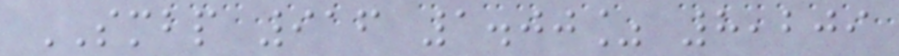SMBP 916 1.00% 8,209
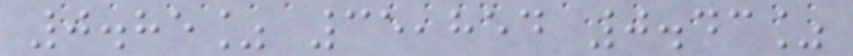0.85% 35,854 0.43%
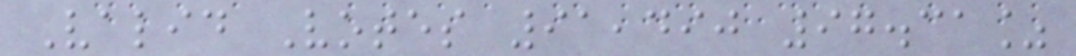Valid Votes 91,490 97.31%
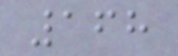168
